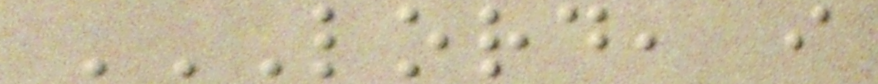LORD, I
